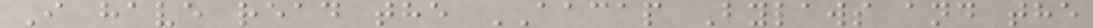I have read the AACAP Bylaws and the
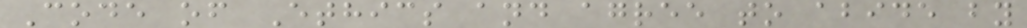Code of Ethics and agree to abide by
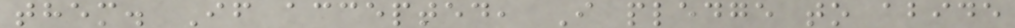them. If accepted, I pledge to abide
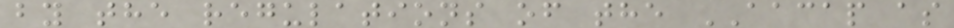by the regulations of the AACAP as
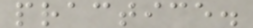practice.
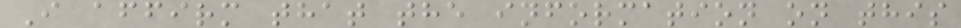I affirm that the information on this
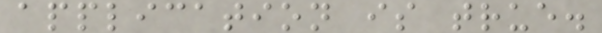application is true.
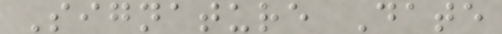Signature Date
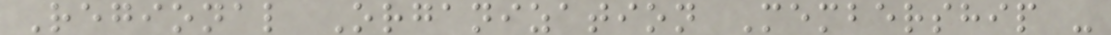Regional Organization Membership -
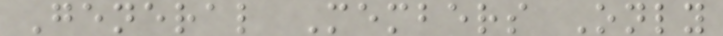General Members Only
